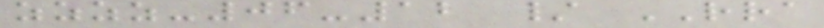zzzz-06-12 / RRA
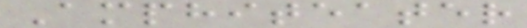Amphiteater
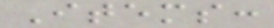Items:
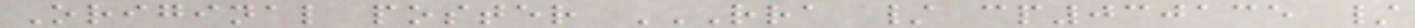Original poster RRA / CP030135 /
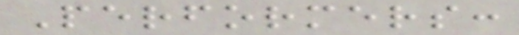Performers:
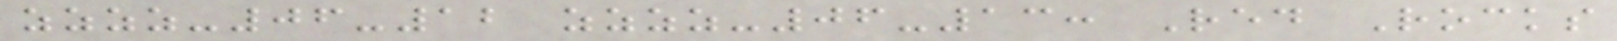zzzz-06-12 zzzz-06-13: Red Rocks
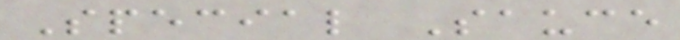Special Sauce
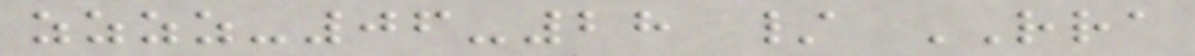zzzz-06-28 / RRA
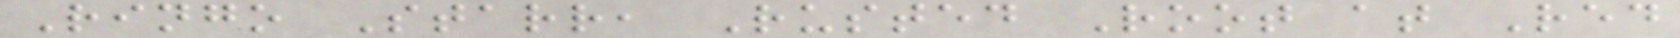Ringo Starr, Rusted Root at Red
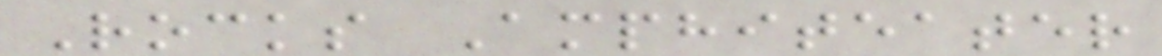Rocks Amphiteater
